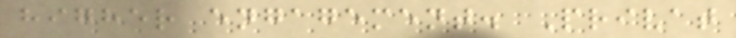higher engagement. Privat
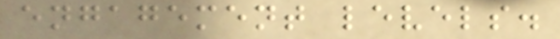engagement levels.
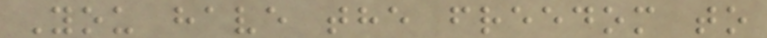You have the freedom to
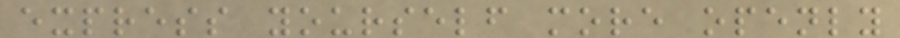express yourself more openly
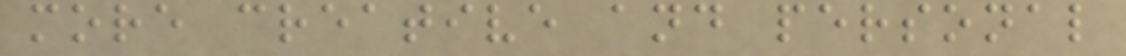more creative and personal
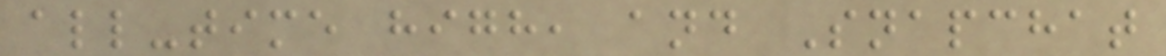all-time high, and Snapchat
